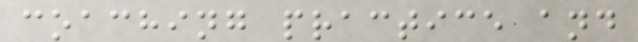coaching practice and
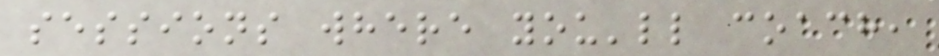sessions where you'll coach,
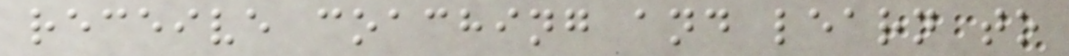receive coaching and learn to
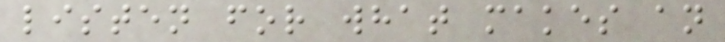listen for what makes an
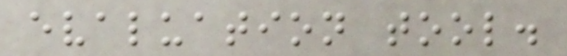evaluation tool.
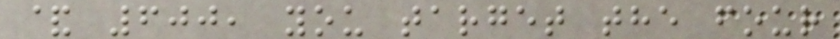& 600, you target the four
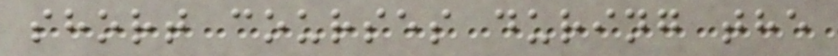short courses during the
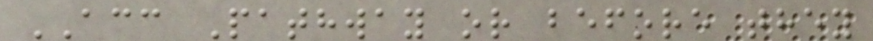ACC Pathway or before they
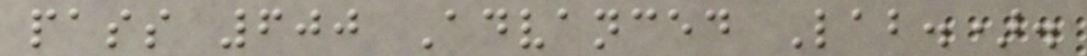pass 600 Advanced Lab.).
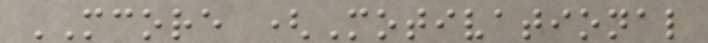MCORE (Motivational
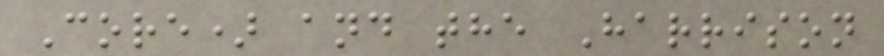Core) and the Harrison
